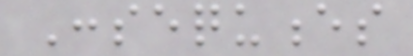Consequences
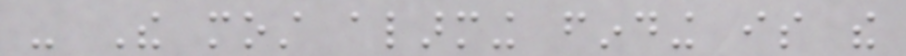- The most alarming finding is the
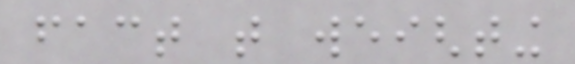fact that weighting
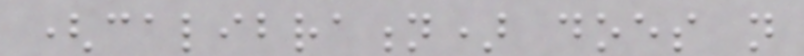(calibration) does not
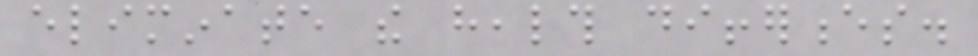eliminate the health differences.
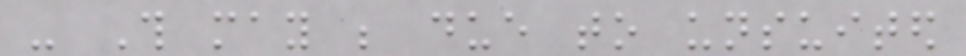- This may be due to unsuited
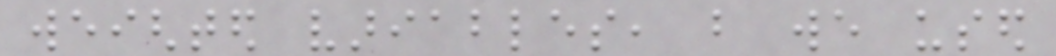weighted variables, but we used
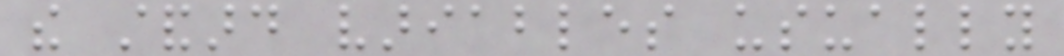the standard variables usually
